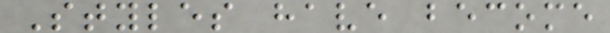Styles have become
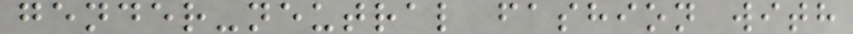gender-neutral fashion with
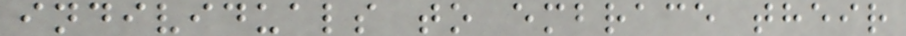individuals to embrace their
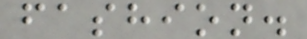fashion.
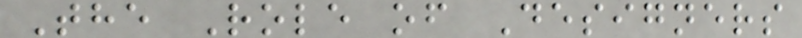The Role of Designers
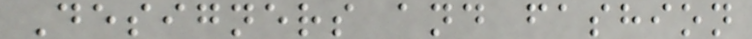Designers and fashion
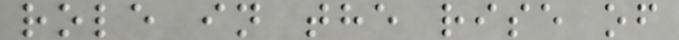role in the rise of
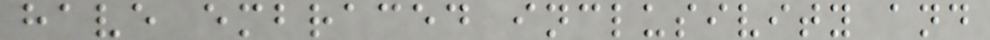have embraced inclusivity and
